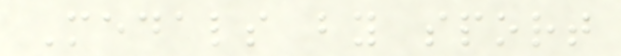Medals by sport
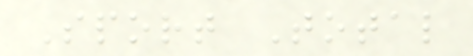Sport Total
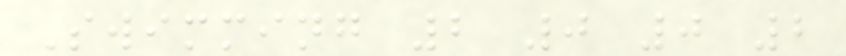Swimming 2 0 0 2
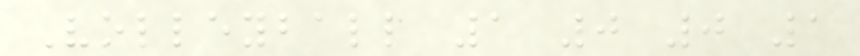Volleyball 1 0 0 1
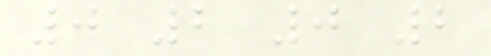0 2 0 2
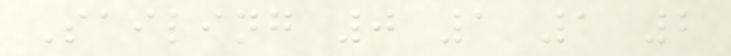Sailing 0 1 1 2
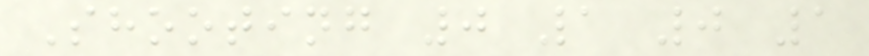Shooting 0 1 0 1
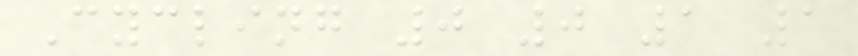Cycling 0 0 1 1
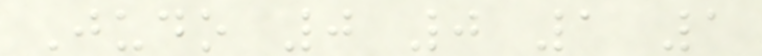Judo 0 0 1 1
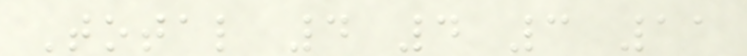Total 4 4 3 11
